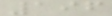196
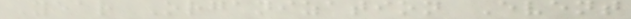Year Organization Event
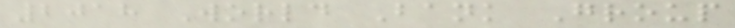2018 World Bank Group
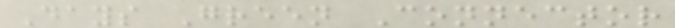Days Green Connector
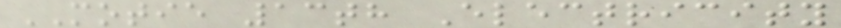MOTIE 13th Electricity
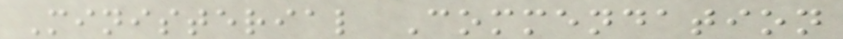Ministerial Commendation
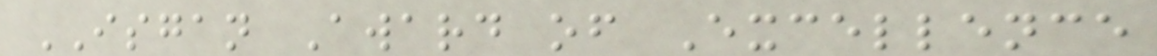ISGAN Award of Excellence
